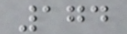174
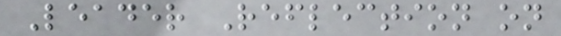Leader Reflection on
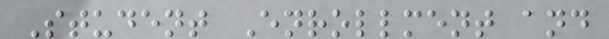Student Enrollment and
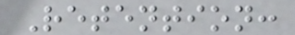Retention:
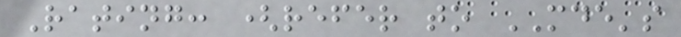Rating: (refer to MDE's
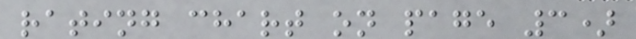rating chart on page 3)
